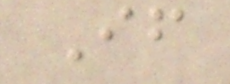If
